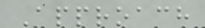Approach
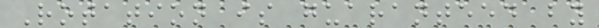Rotation is guaranteed by
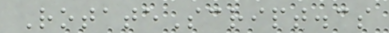RotateScript.cs
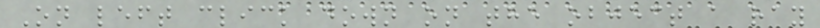On left click down on the object a ray
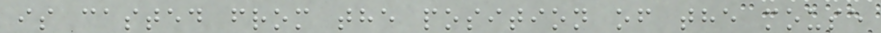is casted from the position of the mouse
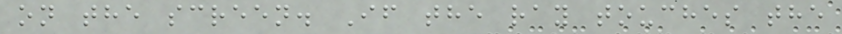on the screen. If the ray touches the
